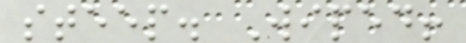steep. Wiped!
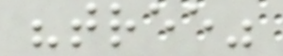"tree"
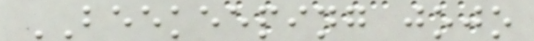BEEKEEPING jojo
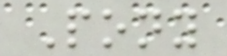Pony
